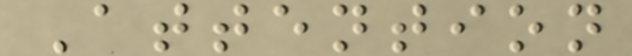Attention
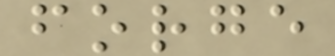forge
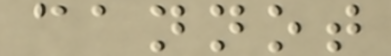cannot
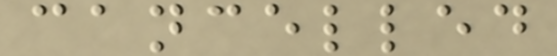cancelled
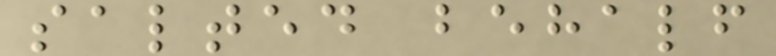salted behalf
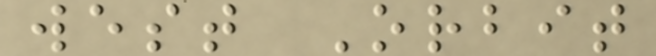west Orbit
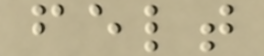felt
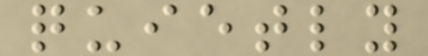quietly
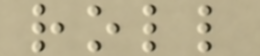roll
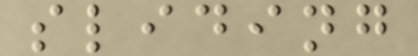sliding
